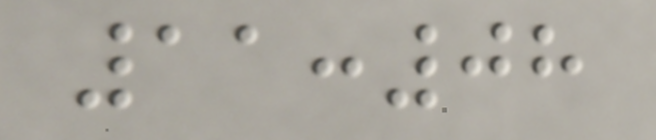11:08
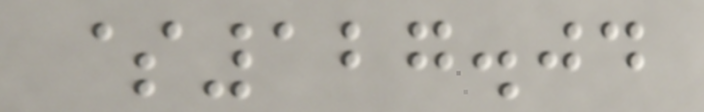$127.04
